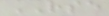RSE
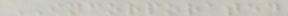INCORPORATED
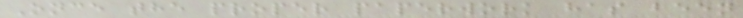Once the proper paperwork has been
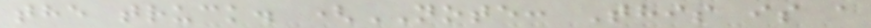the truck. (NOTE: This is a
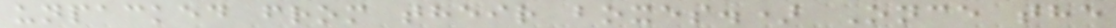unpacked from their boxes.) Once the
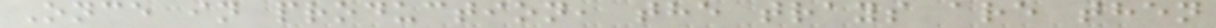Once in production, the trays are then
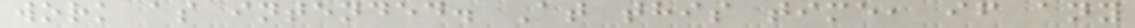work as intended. At this time, if any
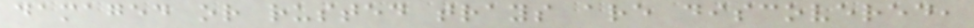damaged or rusted trays are discovered,
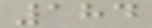184
